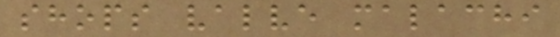shops valve malachi
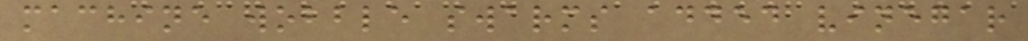machine wobble swarms added vinegar
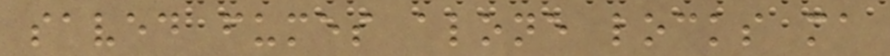saved fumes alone locks ma
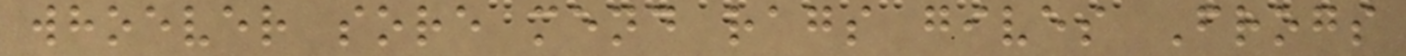whoever sore mend rags gives Frogs
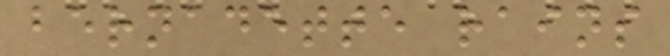bernadette rains
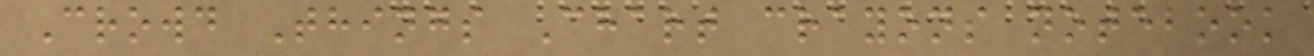Crowd Things Chart crayons notebook
